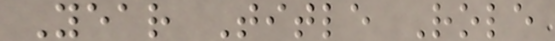Year Title Role
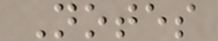Notes
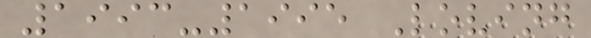1993-1995 Loving
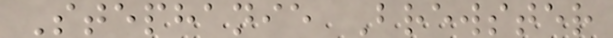Stephanie Brewster
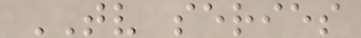TV series
